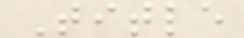Title
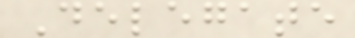Delegate
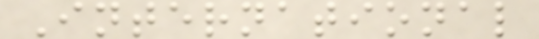International
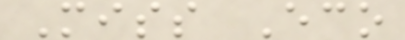Miss Eco
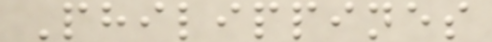Philippines
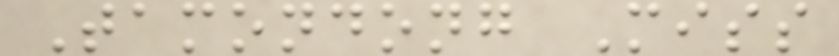Tamondong Miss
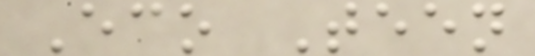Eco Teen
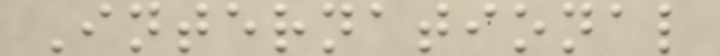International
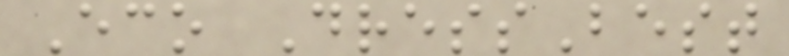Eco DressBest
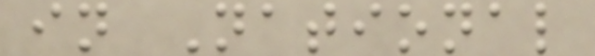in National
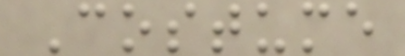Costume
